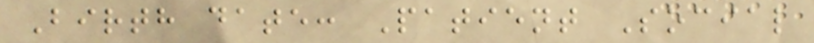Birth date: Patient Social
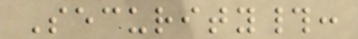Security#:
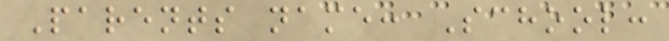Parents name: School:
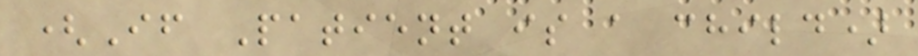(If Patient is a child)
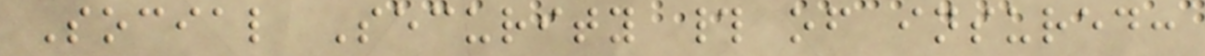Social Security # of insured:
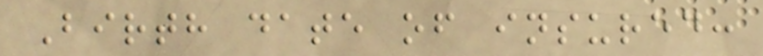Birth date of insured:
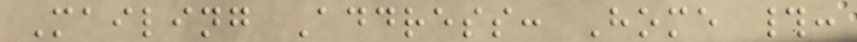Mailing Address: Home #:
